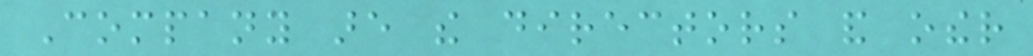Company are the directors and other
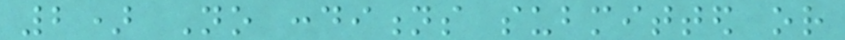2) No conditions submitted or
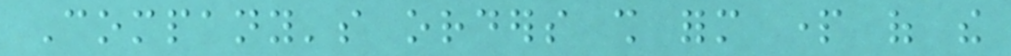Company's orders shall form part of the
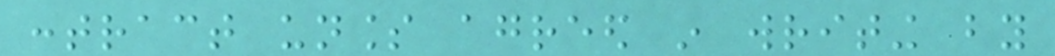contract unless agreed in writing by
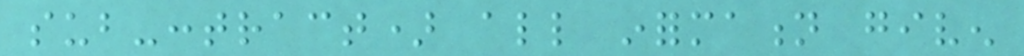sub-contract) all information given
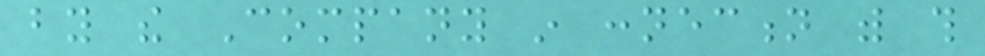by the Company in connection with this
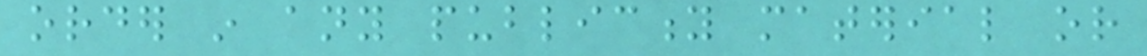order in any publicity material or
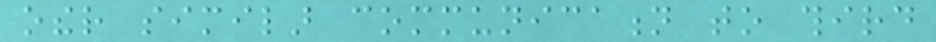other similar communication to third
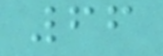66
